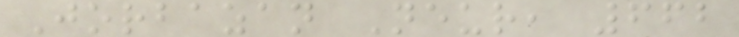Jorbazan Neur, 662
